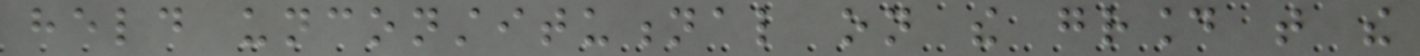held unconstitutional on the ground that the
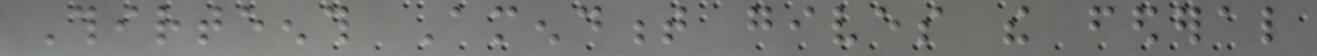Thirteenth Amendment gives the federal
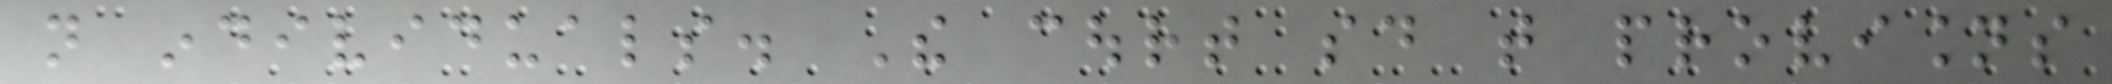not individuals. The court said that provisions
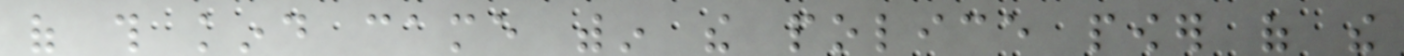of this kind came within the police power of the
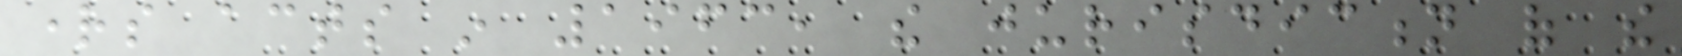rights acts in 1963, the jurisdiction of the
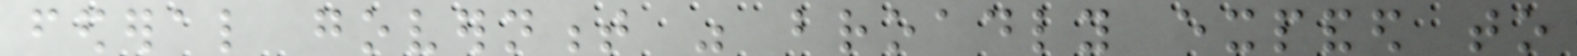federal government was broadly expanded to
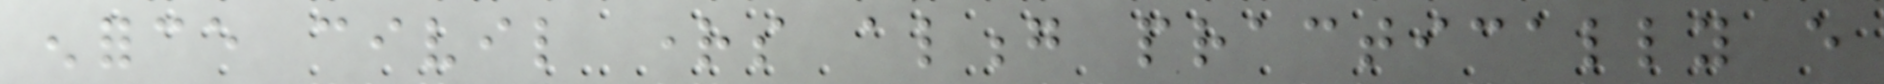enforce civil rights along practically every
